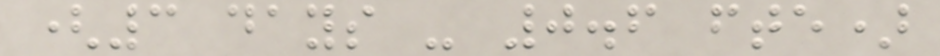(3 days - 0.6 fte)
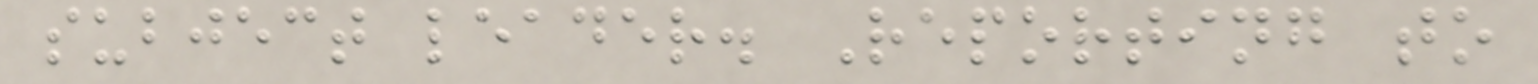subject leader. Reporting to
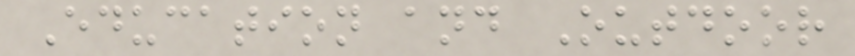Education and Outdoor
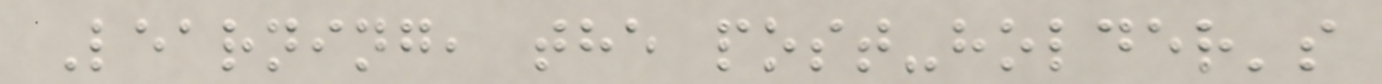Learning, the post-holder's
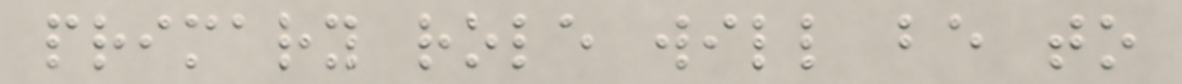primary role will be to
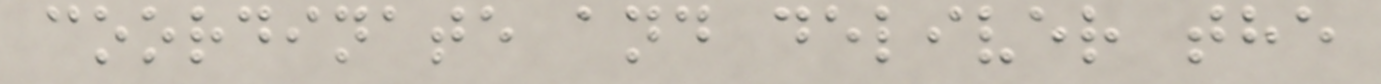coordinate and deliver the
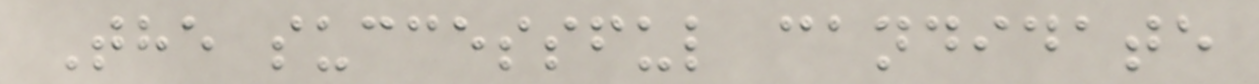The successful candidate
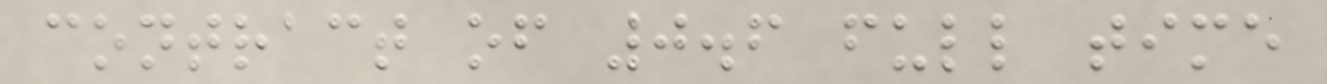contract of 0.6 full time
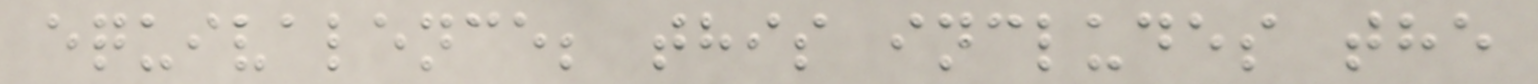equivalence; this includes the
